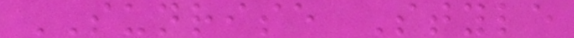SUNRISE Style
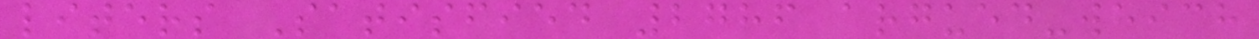liters Satisfied 2786 argued-which
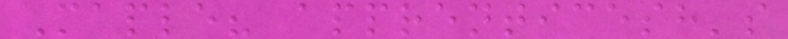Maple? apprenticesh's
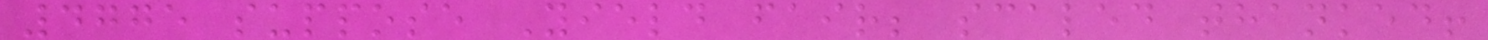4775 suppose Yield fair; scaled thanked!
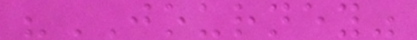"JOURNEY"
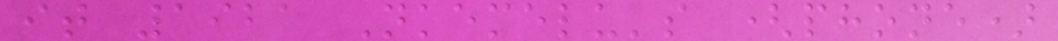it 1921 Nkemelu's (phone)
